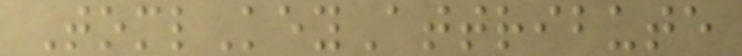TomlKeyAttribute
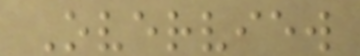Overview
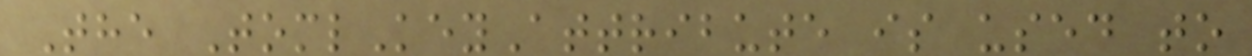The TomlKeyAttribute is used to
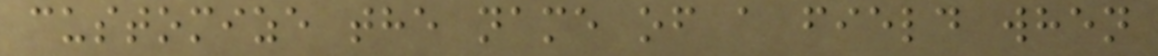customize the name of a field when
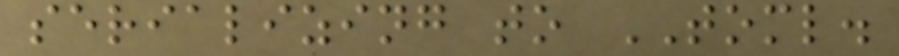serializing to TOML.
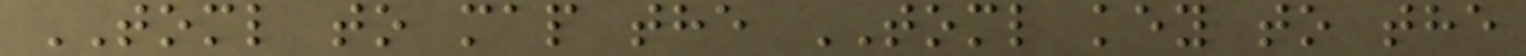TOML to map the TOML key to the
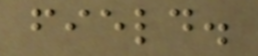field.
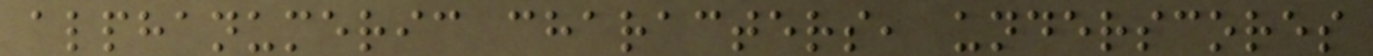alphanumeric characters, underscores
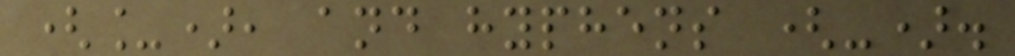(_), and hyphens (-).
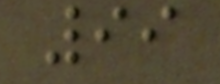99
